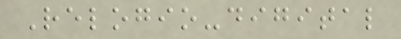Relogio-digital
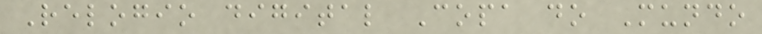Relogio digital Copa do Mundo
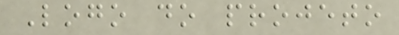Logo do projeto
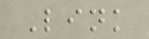Link
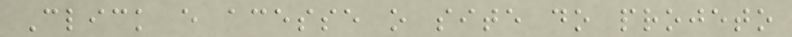Click e acesse o site do projeto
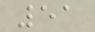51
